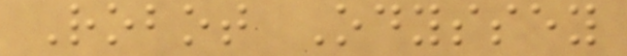Robot Odyssey
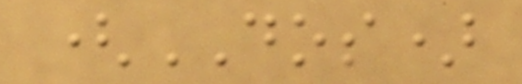(DOS)
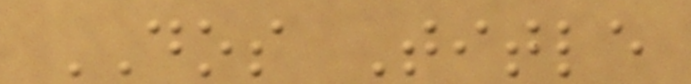DOS Title
